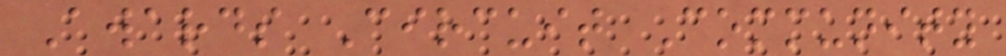Awards Circuit Community
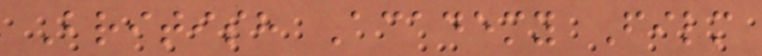British Academy Film
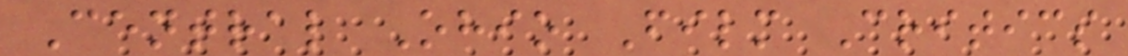Central Ohio Film Critics
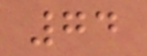74
